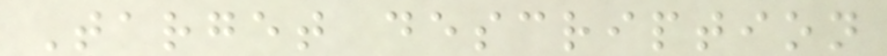Target description
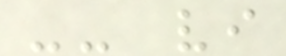-- vi
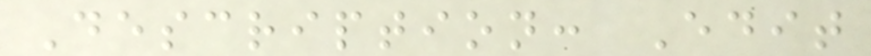Description: Edit
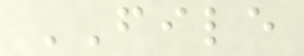FILE
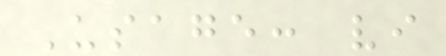Usage: vi
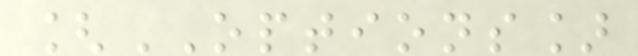[OPTIONS]
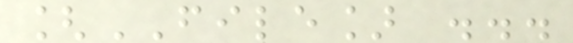[FILE] ...
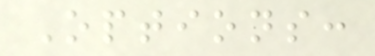Options:
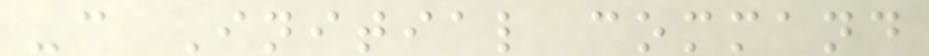-c Initial command
